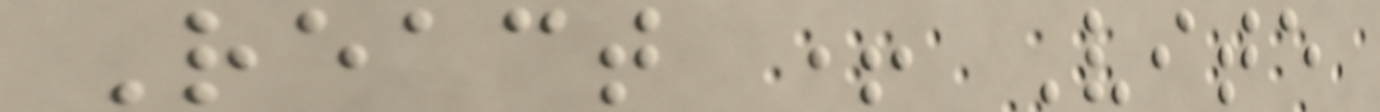React + Vite
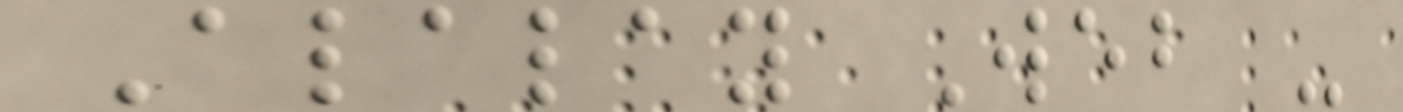Alalay Web -
